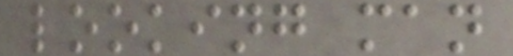looking man
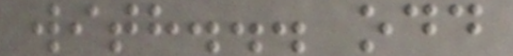with... odd
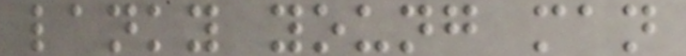lanky young man
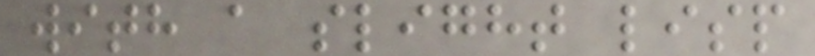with a slight lisp
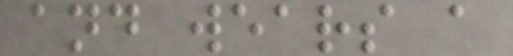and wears a
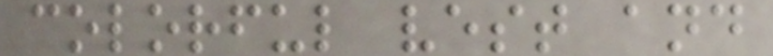colorful vest and
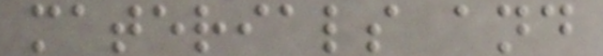materials and
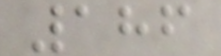186
